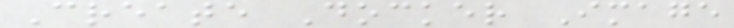Create Docker Image
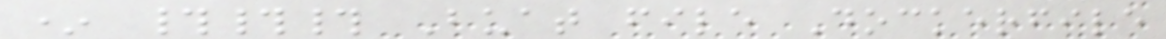* ### Buat file Dockerfile
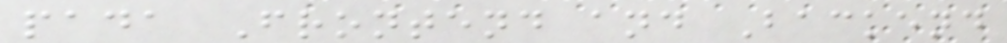pada Frontend and Backend
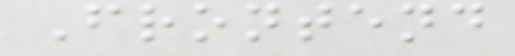Frontend
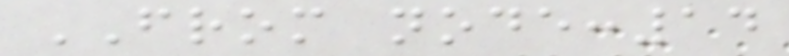FROM node:14
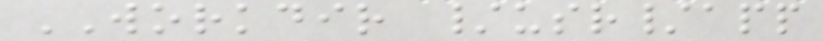WORKDIR /usr/app
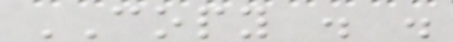COPY . .
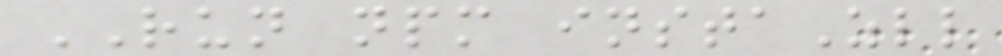RUN npm instaZll
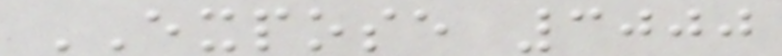EXPOSE 3000
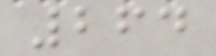264
